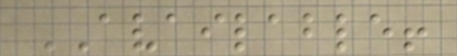AVAILABLE!
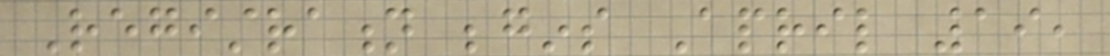Registration begins April 19,
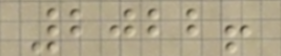2022!
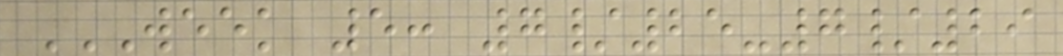WEEK 5: 7/25-7/29
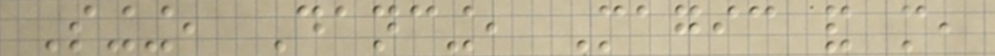Singing, Dancing, Magic and more,
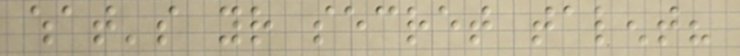what's your secret talent?
